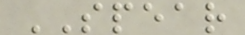SPEAR
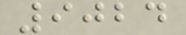9024
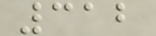312
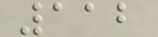112
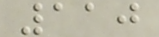110
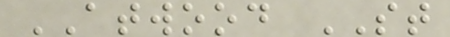ATWOOD ST
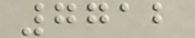7712
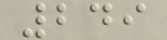249
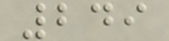249
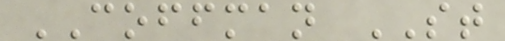COFFMAN ST
